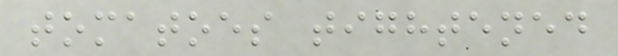tomatoes tightened
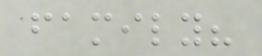family?
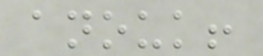anouk!
